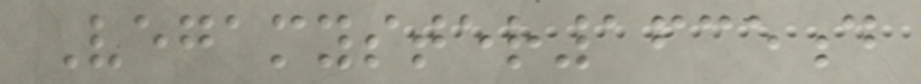Vegamyster1635d
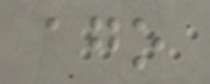ago
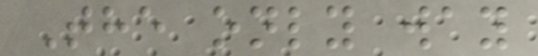The only way
